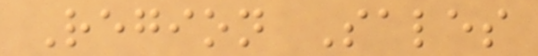Region Sales
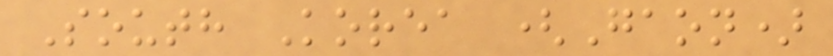South Korea (Gaon)
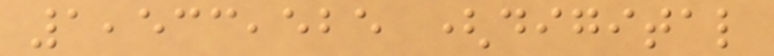1,533,525 (digital
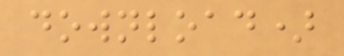download)
